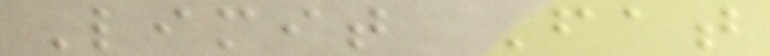Limit Fat
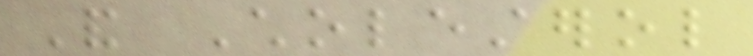And Cholesterol
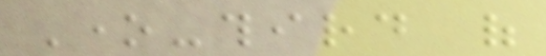One-third of
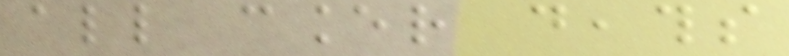all cancer deaths
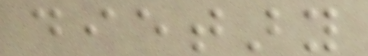dietary
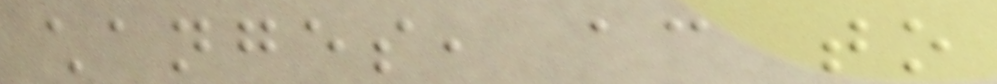changes, according to
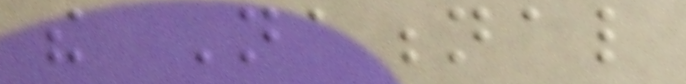the National
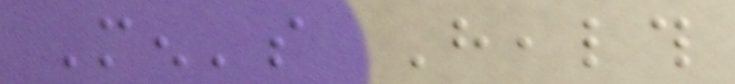Men's Health
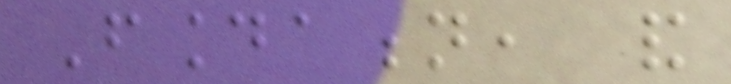Foundation, and
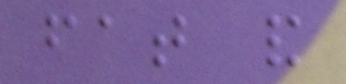fat and
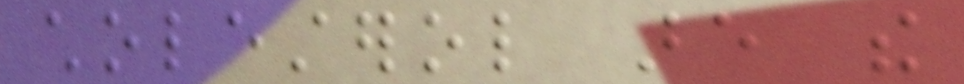cholesterol are the
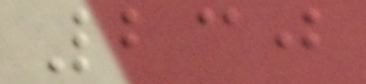230
